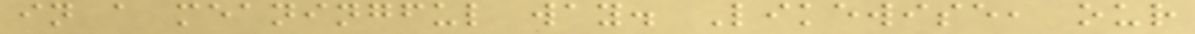in a meaningful way. Likewise, our
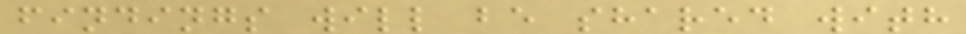findings will be shared with
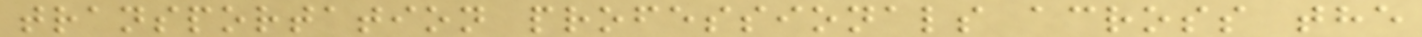transportation professionals across the
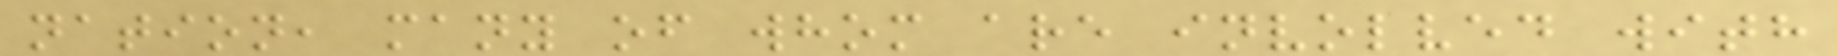nation, many of whom are involved with
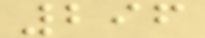296
